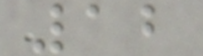12
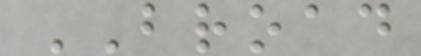BROAD
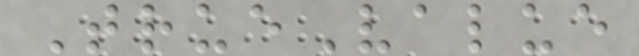TrueValue
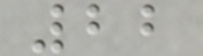22
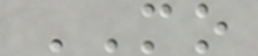MO
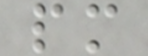pm
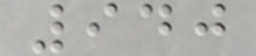940
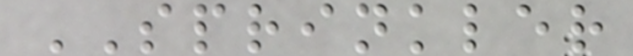SPRINKLER
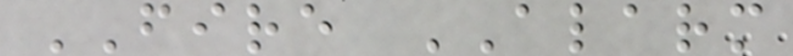FIRE ALARM
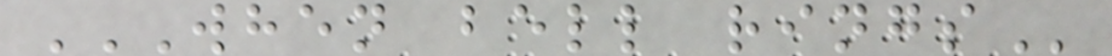WHEN BELL RINGS
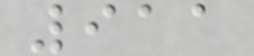911
